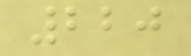220
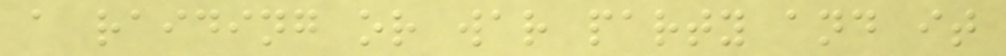a raiding or war party and it
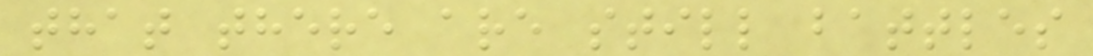that there are still battles
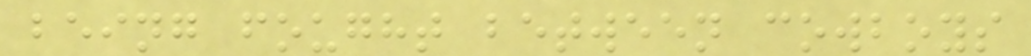being fought between cowboys
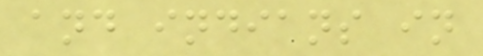and indians in
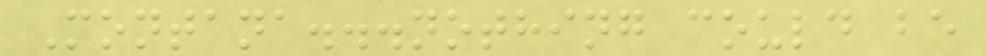Montana...nothing could be
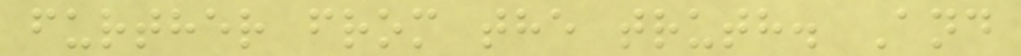further from the truth. And
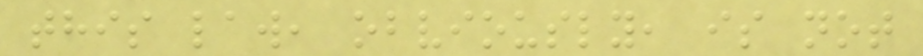this law, obviously, is not
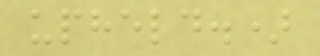upheld.)
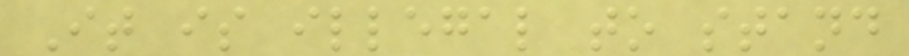It is illegal to stand
